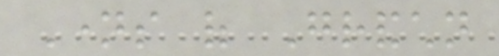Names of Grandchildren
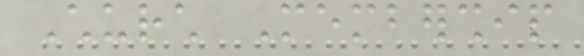Church Membership
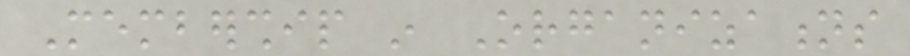Membership in Organizations
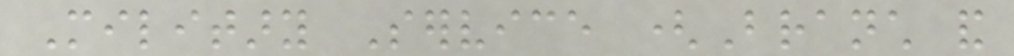Military Service (Branch and
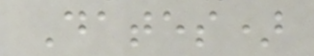Dates)
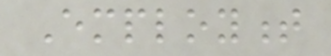Employment
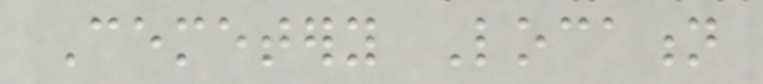Cemetery Location
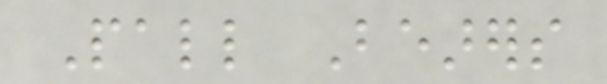Pall Bearers
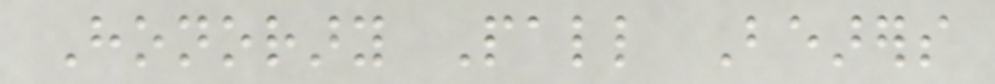Honorary Pall Bearers
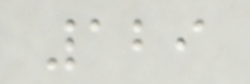129
